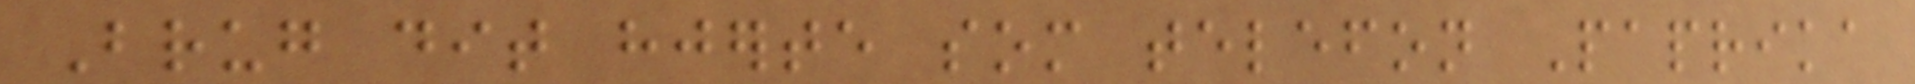Brug dit hjerte som telefon Paprika
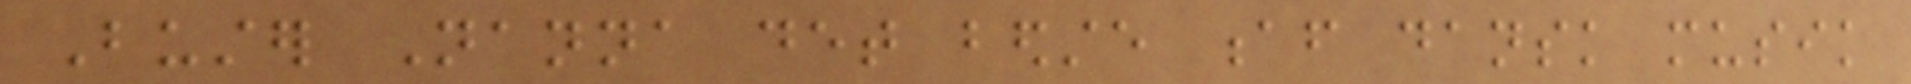Buster Nanna det bedste af dansk musik
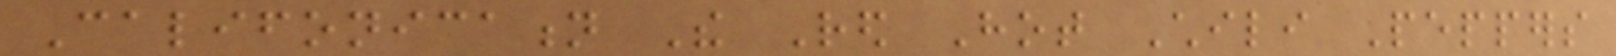Califonication The Red Hot Chili Peppers
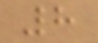8
